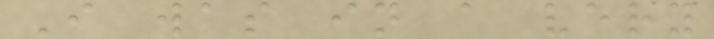I was in a very
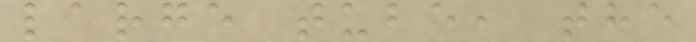large tube, the
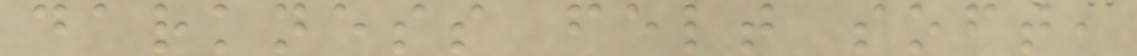darkness felt soft,
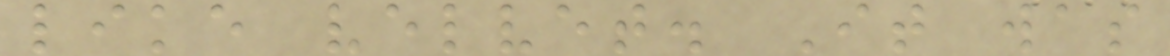like velvet. It was
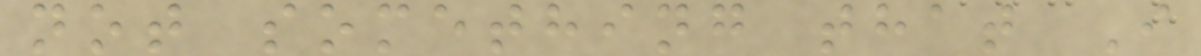not something that I
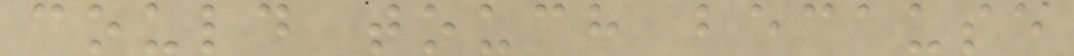could touch because
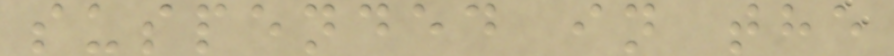suspended in the
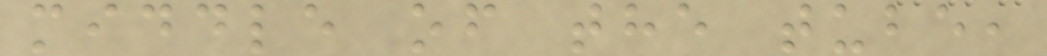middle of the tube,
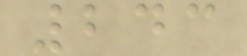243
